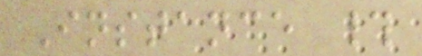Instance #
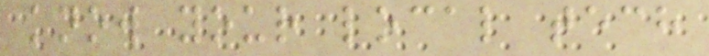know your local tech
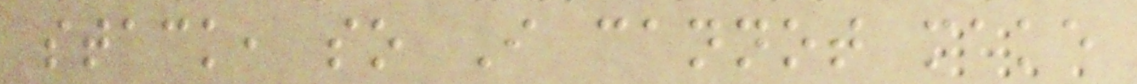stack, so I cannot make
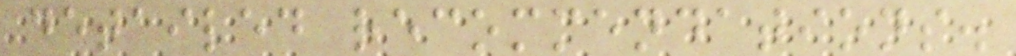detailed recommendations.
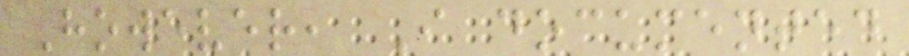However, I documented
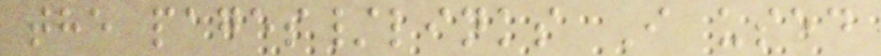the pages/links I used
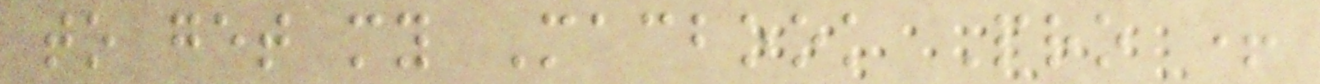to get my Macbook Pro +
